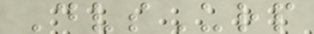DvsUrp
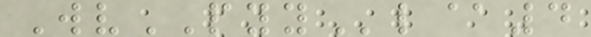WvPYYl@4
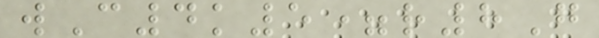wC4k5=r8G
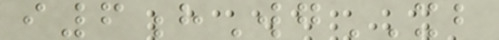i6hWgXB
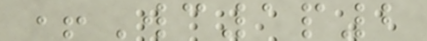+Wc1p2
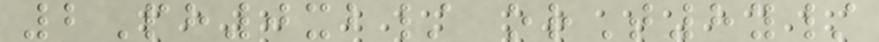2Ph0xb/ orT8y/
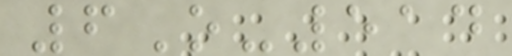6O-514
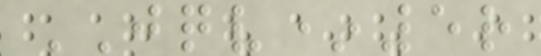JQV*5r
